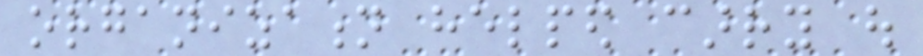organization helped carry out
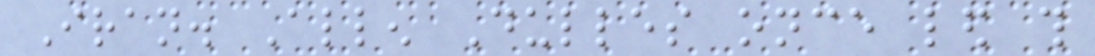Iran. Allen Dulles once led this
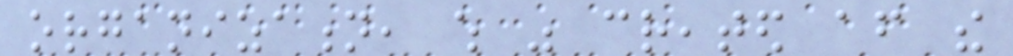organization, which was created after the
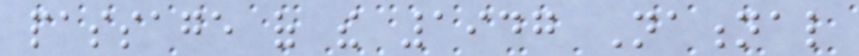passage of the 1947 National
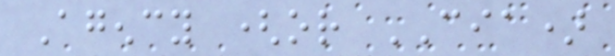Agency (or CIA)
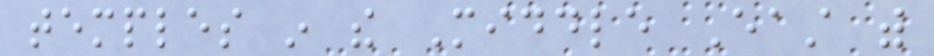temples in the Middle East with
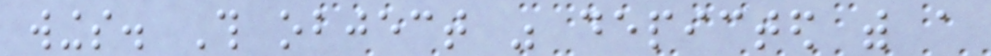wings. This object was depicted with a
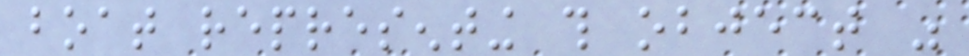boat representing this object was
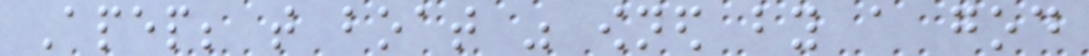Apep; that boat was owned by a god
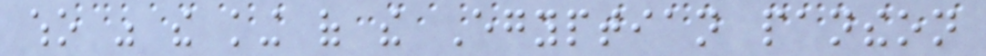who was the king of the Egyptian pantheon
